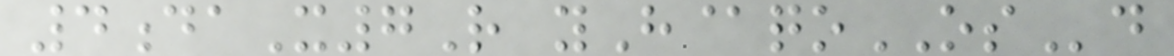4daX7R yH@qoOSd
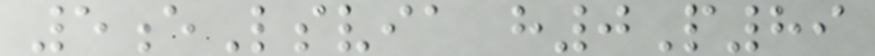5eLsvia h0P89
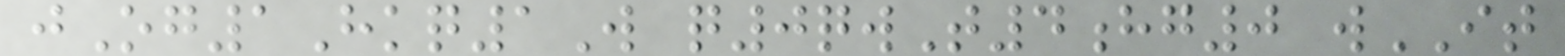jOg1Hkq1W q0qwT4hg0 wIT
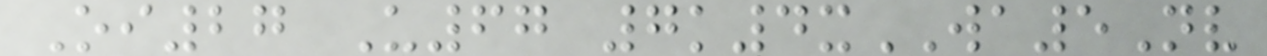Oi27 U67 7k4xWA5Nv
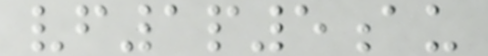vf1p5au
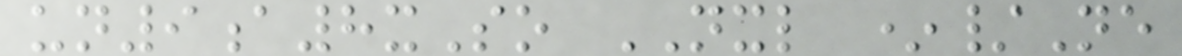un9a8xSo NXL */Ne
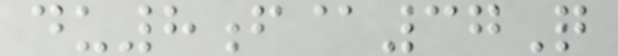du8f@37Q
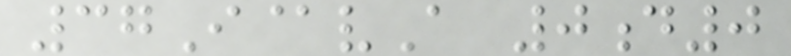37I@vA 0d0
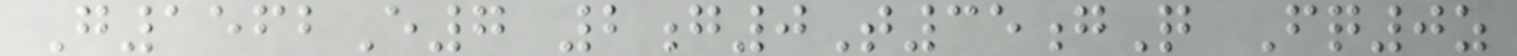G1562E7 2g0T35gQ Fq0z
